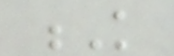K
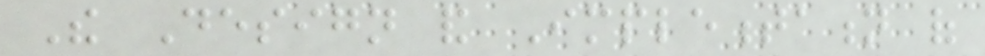The Design and Implementation of
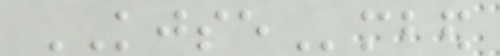KJSEmbed
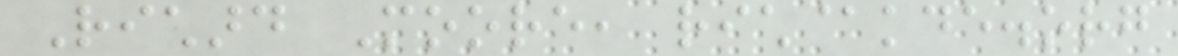Richard Moore, rich@kde.org
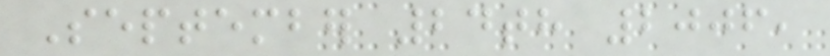September 24th 2006,
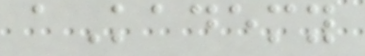aKademy
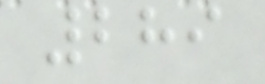289
